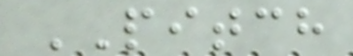PITCH
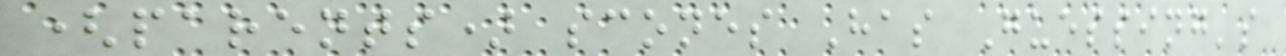(parents) scones Has Guessing's
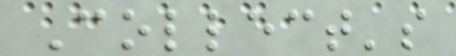Collect's
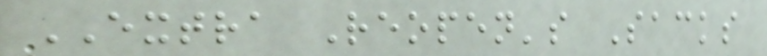EXTRA Reopen's Sacks
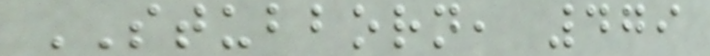STUBBORN, 479
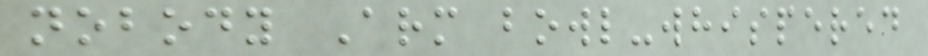nobody Arm bowl-whispered
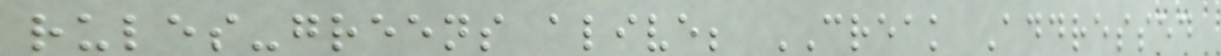rules-greens alive; CREAK Addressed
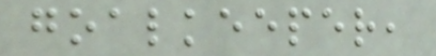goalkeeper,
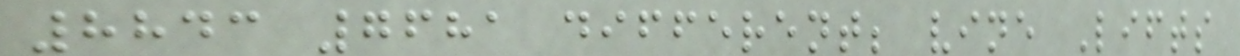8843 7681 different; vine Lifts
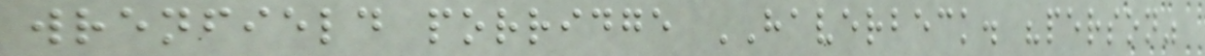wrenfield porridge HAVERBECK. "person"
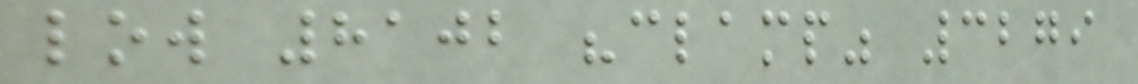low 8102 "clamp" 3279
